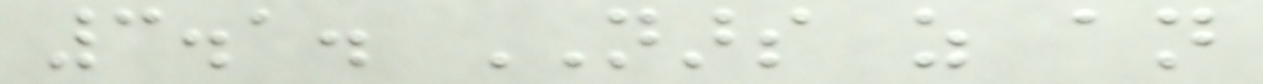3.1. NARS as an
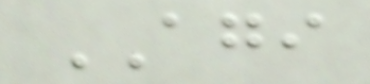AGI
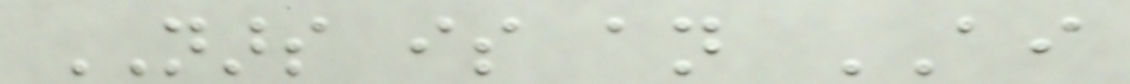NARS is an AI
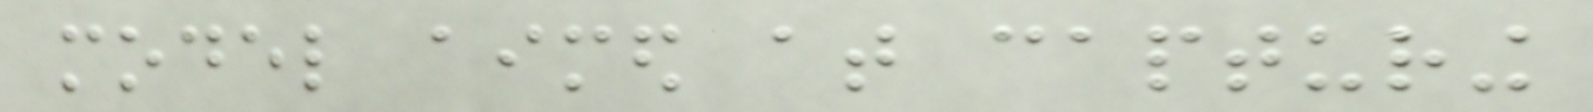model aimed at capturing
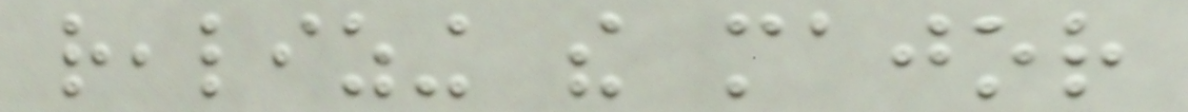realizing the major
